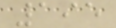195
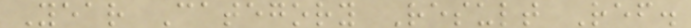Year Category Result Ref.
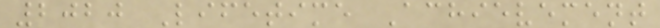2020 Lifetime Achievement
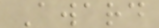Award
